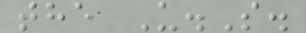the U.S.
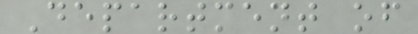Department of
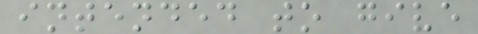intended to give
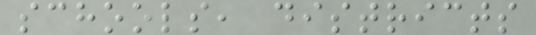schools, districts
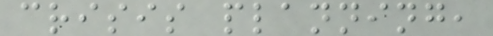crisis planning,
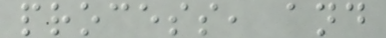process, and
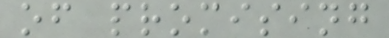of promising
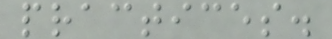practices.
